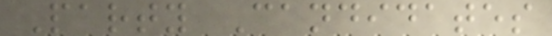Party Candidates
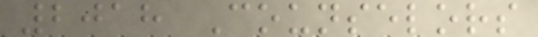2018 Counselors
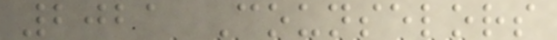2021 Counselors
